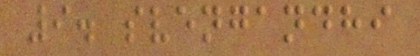9. svengandhi
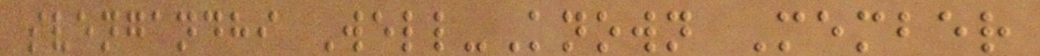svengandhi Well-Known Member
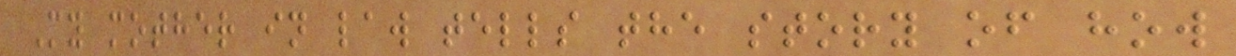My mother in law tells the story of how
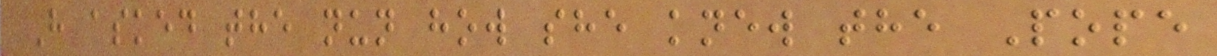H asked the nun how she knew the Pope
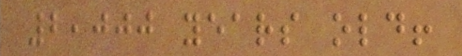2,000 years old!
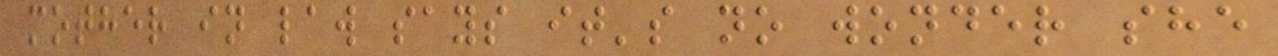mother in law says it's no wonder she
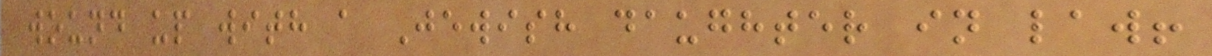wound up with a Jewish daughter in law!
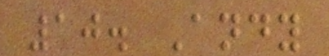10. Andy
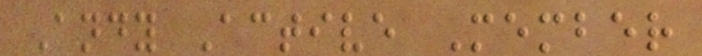Andy Active Member
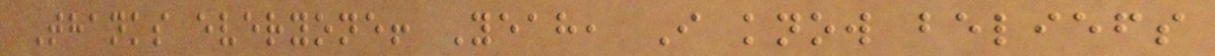Thanks everyone! Yeah, I know beliefs
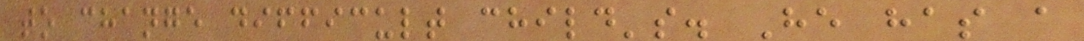to change difficult child's. He has a
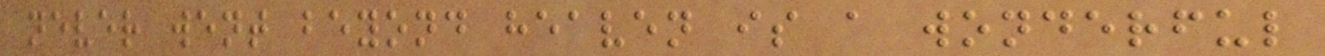never went beyond heaven is a wonderful
